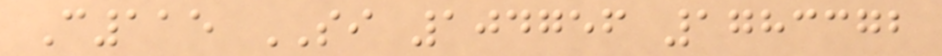C115 SI 104756 1783372
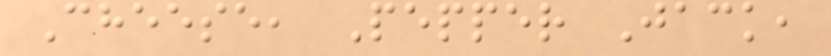Cheese, Pepper Jack,
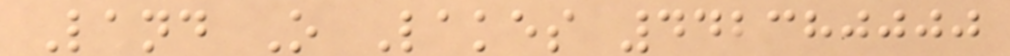Land O Lakes 442380000
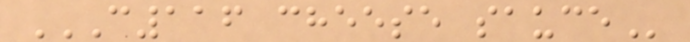C116 CHEESE SAUCE
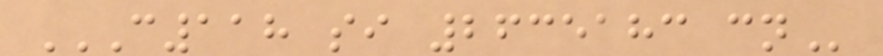C118 SI 2635183 CN
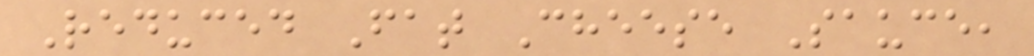Reduced Fat Cheese Sauce,
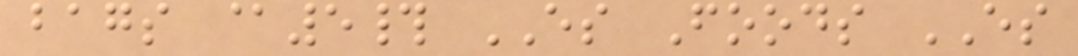bags @5# ES Foods ES
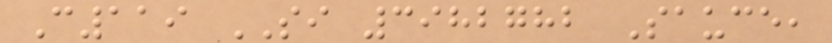C119 SI 3982782 Sauce,
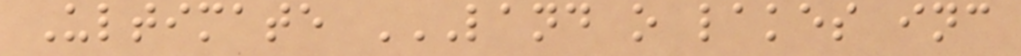Ultimate LAND O LAKES INC
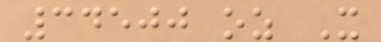34500 oz X
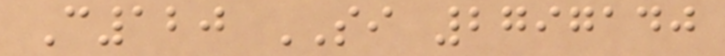C120 SI 2797140
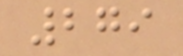279
